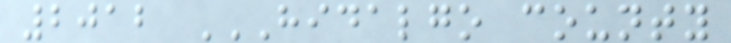2012 HIDALGO COUNTY
